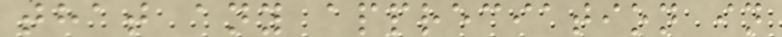that any appreciation in
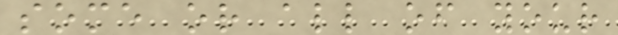some or all of your
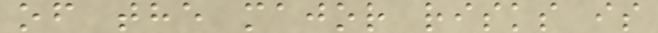of the major risks is
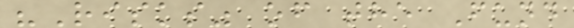"Risks" of the Fund
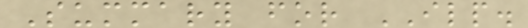Summary for ILP.
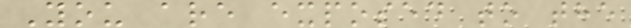You are exposed to the
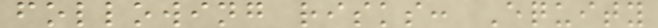following risks: Equity
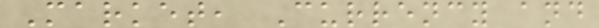Market, Currency and
